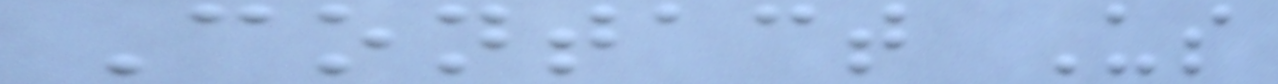Contact Us
